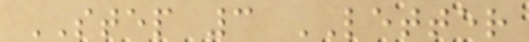STEP 3 LETTER
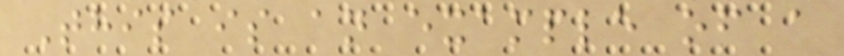This is an example of a
